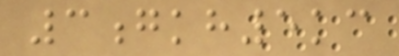3gkh5kc
